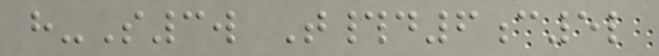h-S3w T#d6c5l
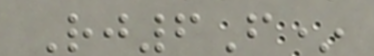Rj6F*
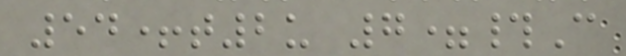54+t2u 7=#C
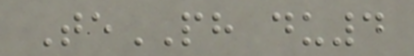TePH du4
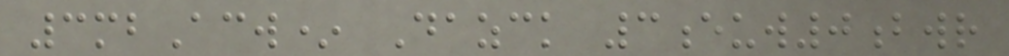3mbAcw* Dazck 3euw0bwr
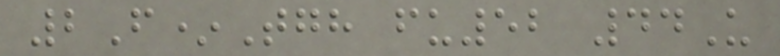2F*Tgh fu52 44U
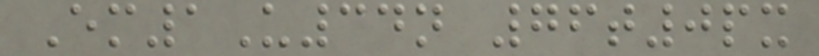Em1U34n 76t0px
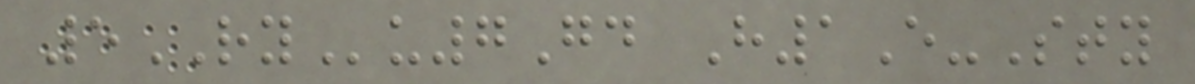5RYu7Gd H1E-Sty
